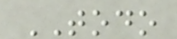TODO
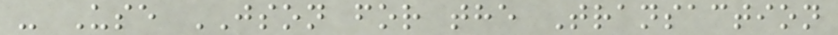- Use JSON for the Transaction
